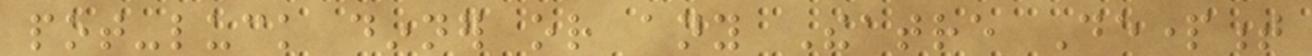pot-luck dinner or any Theatre Department
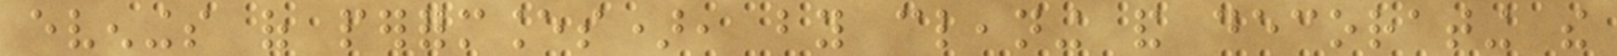evenings of performances), by cleaning and decorating the
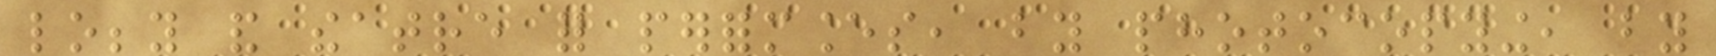lobby and theatre for performances, by photocopying, by
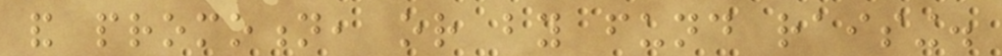and promotion, or by fund raising.
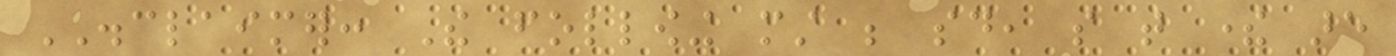DISCLAIMER: The following must be said, so that there are
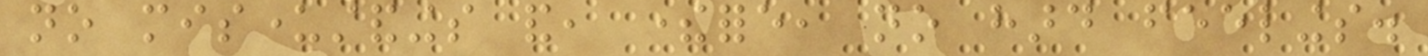no misunderstandings and, therefore, no hard feelings.
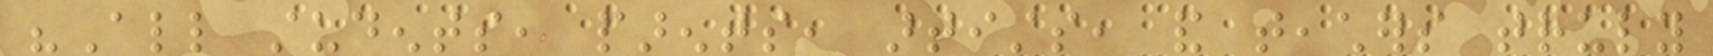"All students, parents, artists, and teachers truly
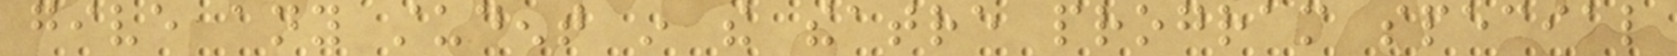give any student in the theatre program special
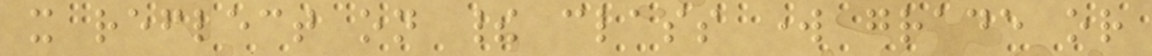it reflect on their class work grade or
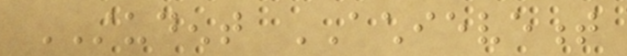STUDENT ACHIEVEMENT
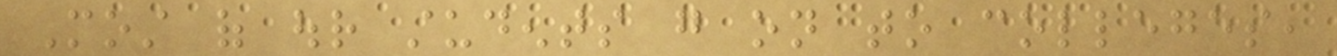Most of our students go on to colleges,
